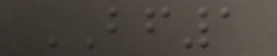BF1
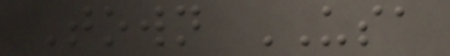Town USA
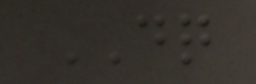DQ
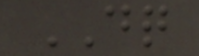DQ
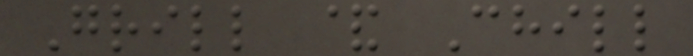Grill & Chill
